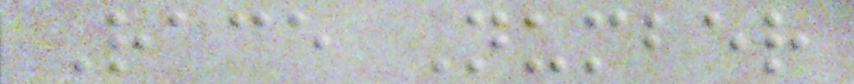Race Number
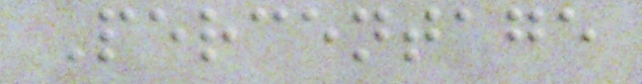Percentage
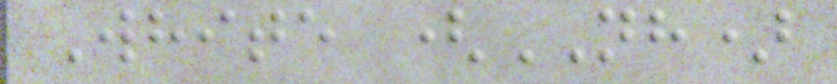White (NH)
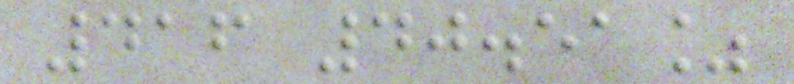416 40.51%
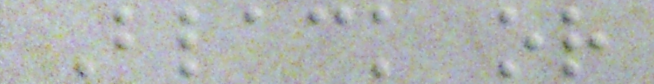Black or
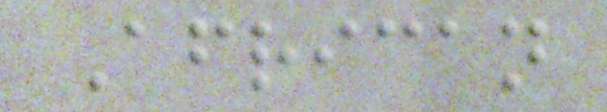African
